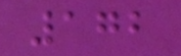172
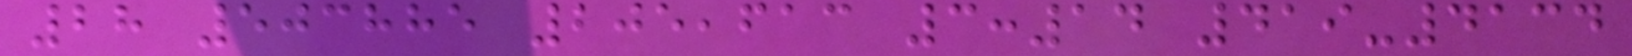28 503885 205,613 3:14 419-4134
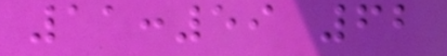11:59 62
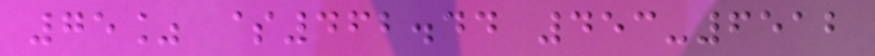75% $462.44 453-6512
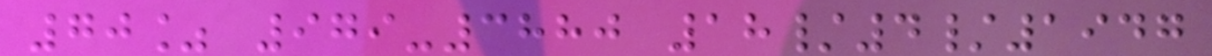70% 979-3880 18/4/1947
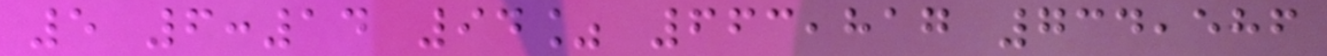5 6:14 94% 663,817 734,586
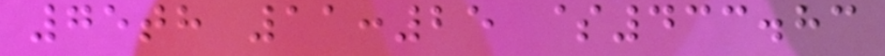75th 11:25 $433.83
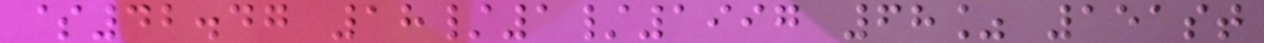$42.47 18/1/1997 68% 151st
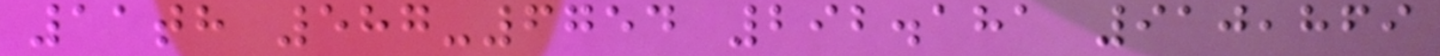11th 587-6754 292.181 910,869
